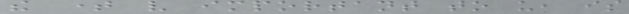the time very important to us, is
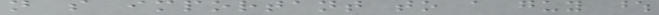not so important to a guy whose
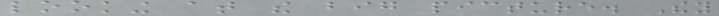looking at the big picture. They
